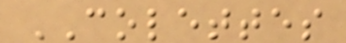COLETTES
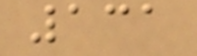131
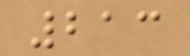213
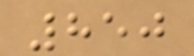850
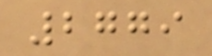2779
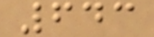643
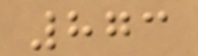873
